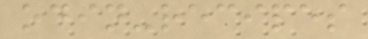odin-recipes
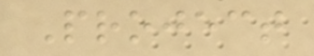Project
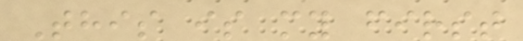This is my first
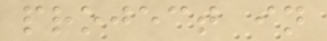project in
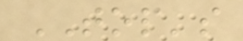TOP's
